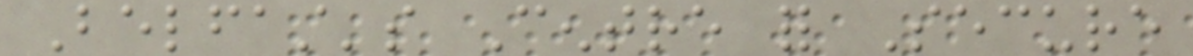Belfast's Centre for Secure
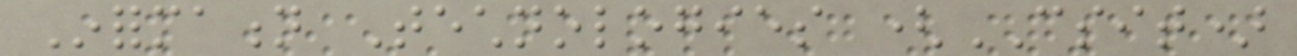Information Technologies (CSIT)
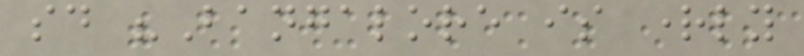said "Bangalore is rightly
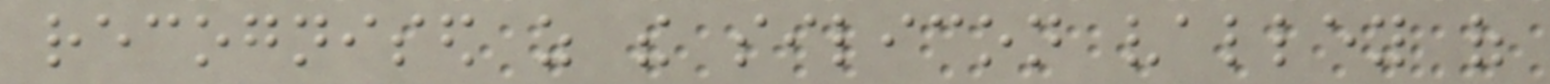recognised as the silicon valley of
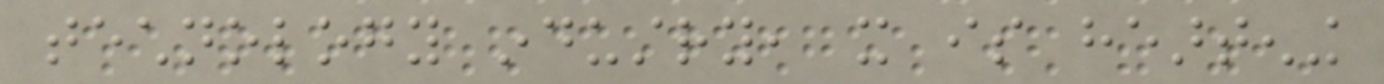technology industry, it is heartening
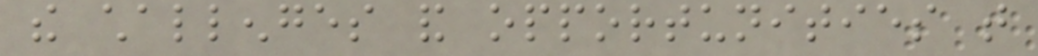the challenges and opportunities that
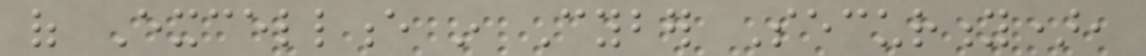of Excellence in Cyber Security),
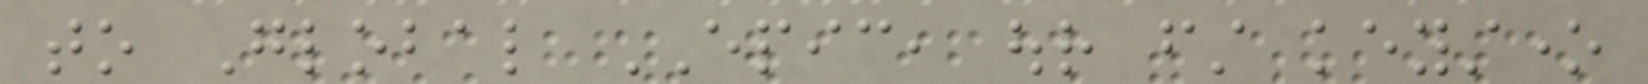to Global EPIC, our first keystone
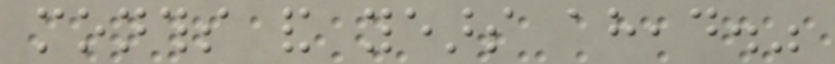months and years ahead."
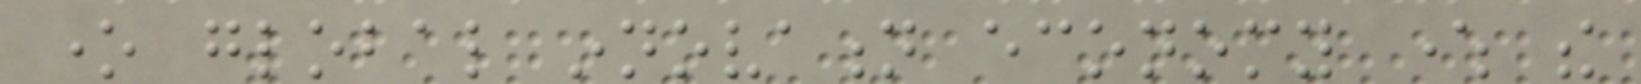one global innovation economy where the
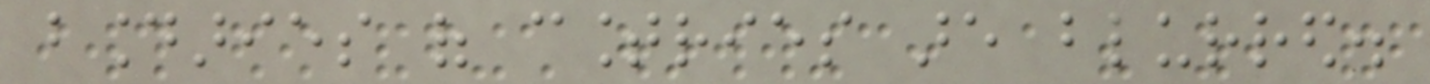boundaries of countries are blurred.
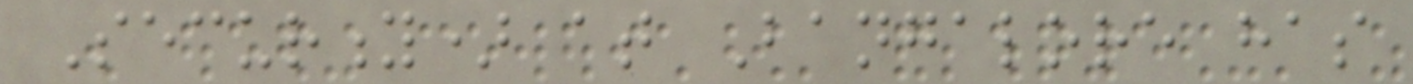Security) at Bangalore has
